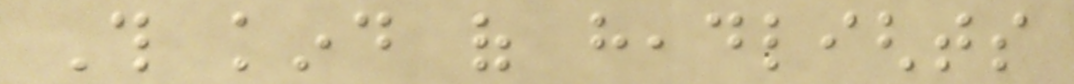This kind of headlights
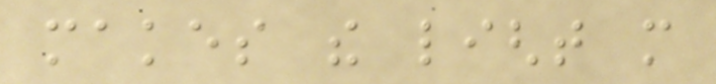makes the light more
